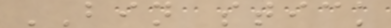BIN stick
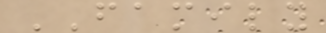FAMILY
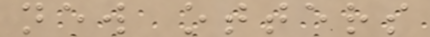new otters
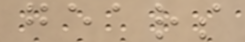gears
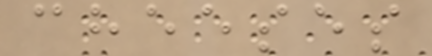cheeses
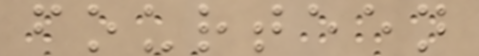fourteen
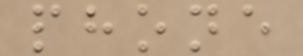phone
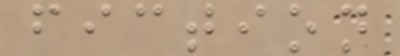fiction
